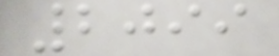2099
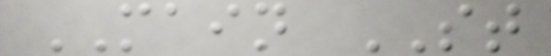MAIN ST
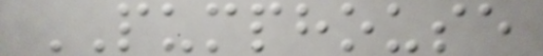PUMPHOUSE
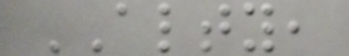ALTY,
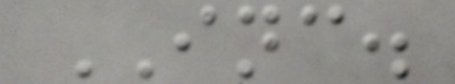INC.
